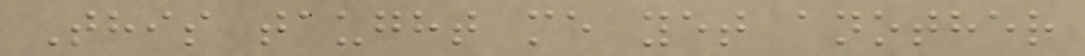This taught me yet another
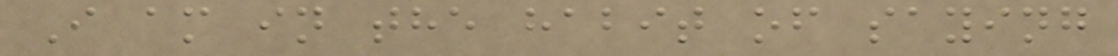I am in the habit of saying
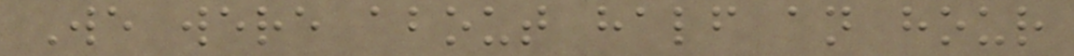We were about half an hour
